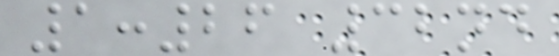1:26 32nd
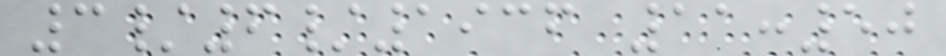3/6/1936 11:50
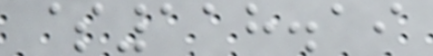$118.19
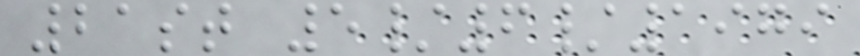21st 5/6/1979
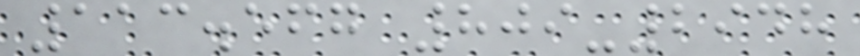113.567 809-2948
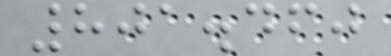801.460
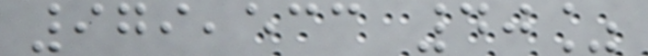979,533 40%
